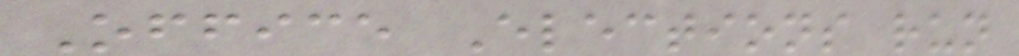Office Elections run
